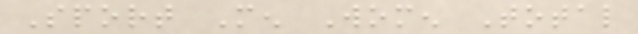Sport Men Women Total
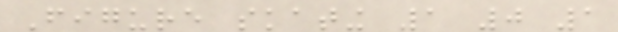Figure skating 1 0 1
